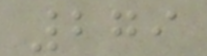279
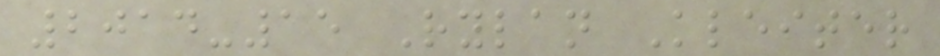2014-15 Rylan Kleiter
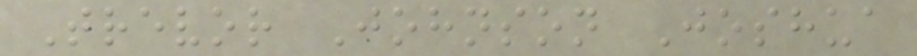Trevor Johnson Joshua
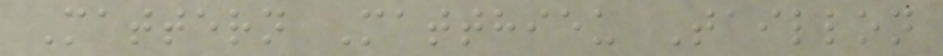Mattern Matthieu Taillon
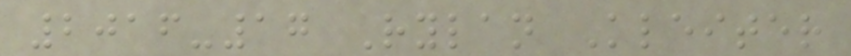2016-17 Rylan Kleiter
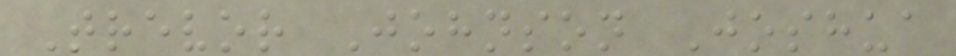Trevor Johnson Joshua
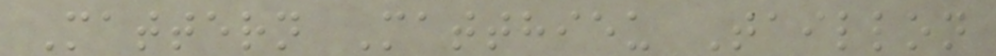Mattern Matthieu Taillon
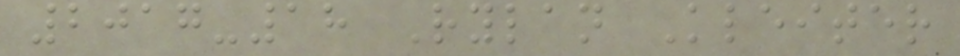2017-18 Rylan Kleiter
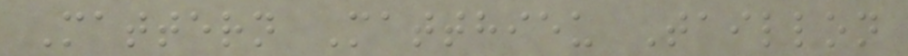Mattern Matthieu Taillon
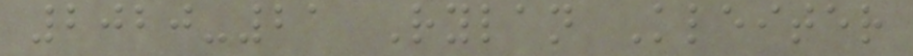2020-21 Rylan Kleiter
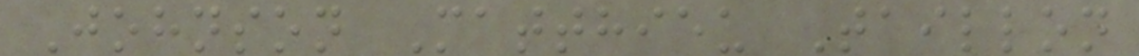Johnson Matthieu Taillon
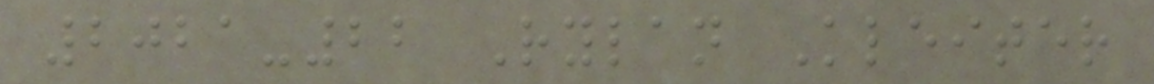2021-22 Rylan Kleiter
